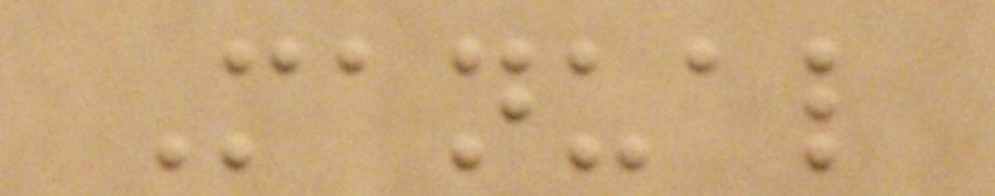Manual
